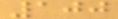100
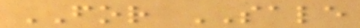FOR SALE
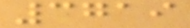3719
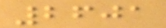2601
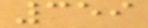359
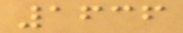1636
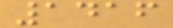1416
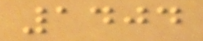1404
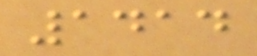1414
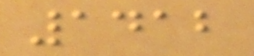1412
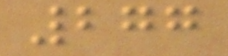277
